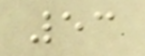53
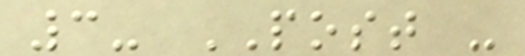3- POST -
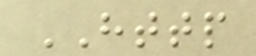HTTP
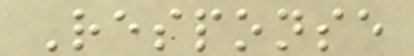Response
